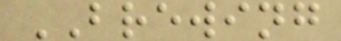BREWING
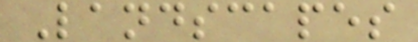Landscapes
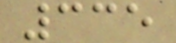335
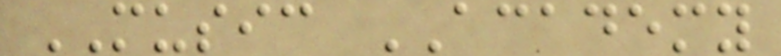MUSIC ACADEMY
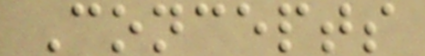Concepts
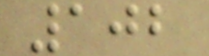102
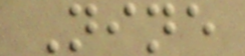Nine
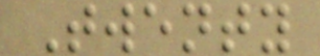Twenty
